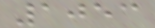1053
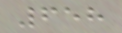658
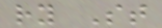ry St
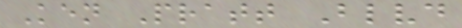Ken Pratt Blvd
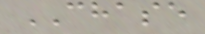CHASE
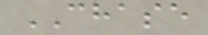CHASE
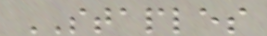STAPLES
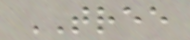TREE
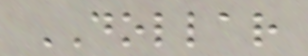DOLLAR
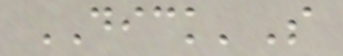DICK'S
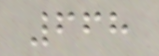668
